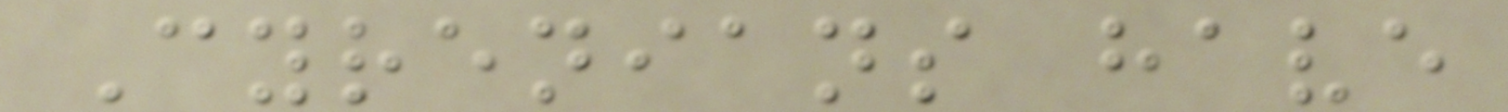Cyrenians have
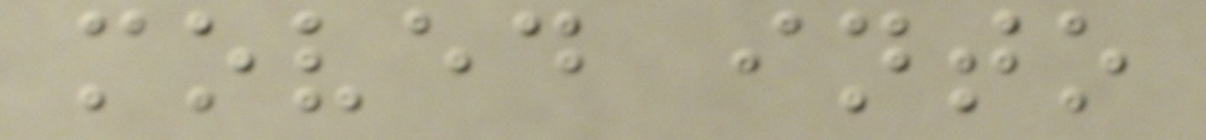moved into
